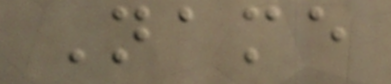Name
